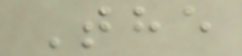The
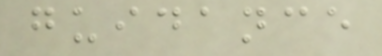guidance
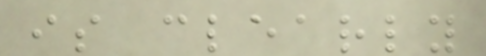is clearly
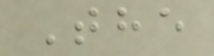The
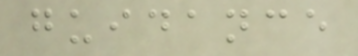guidance
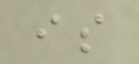is
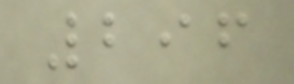296
